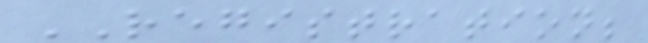REGISTRATION;
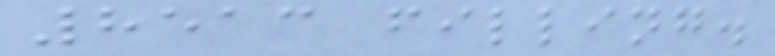8513 filling.
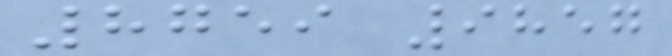8759 9857
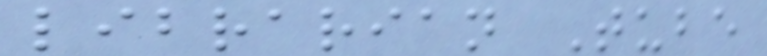librarian Tube
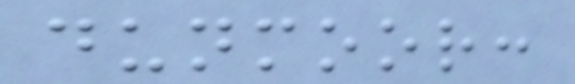dunmoor:
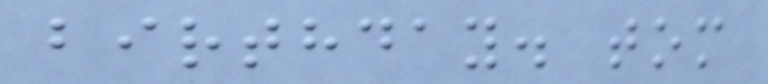birthday. tom
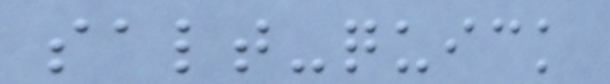salt-quick
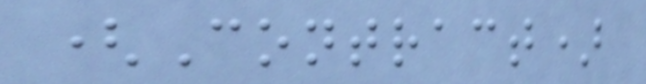(Contract)
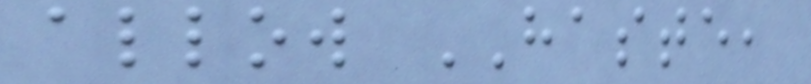allow HASTE,
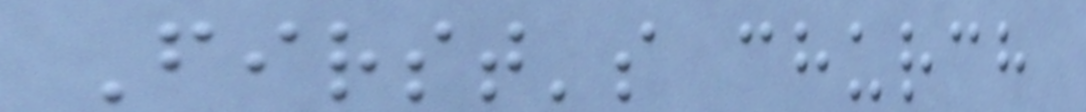First's church
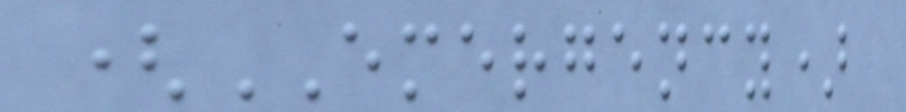(EMERGENCY)
